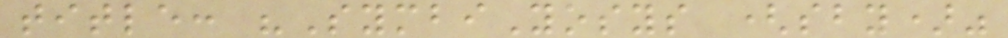title: "SymbiYosys (sby)"
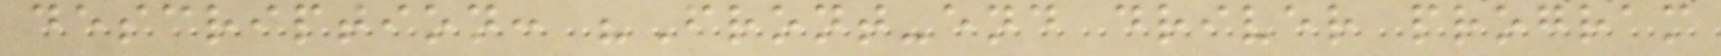description: "Front-end driver program
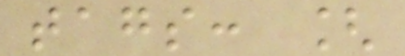tags: [
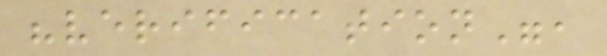"verification",
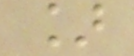]
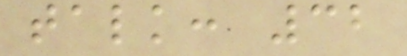talk: 32
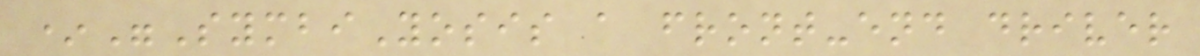*"SymbiYosis a front-end driver
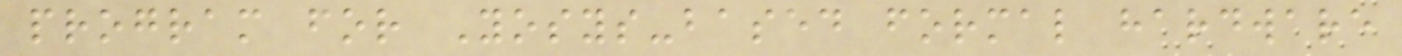program for Yosys-based formal hardware
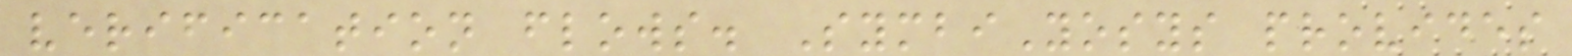verification flows. SymbiYosys provides
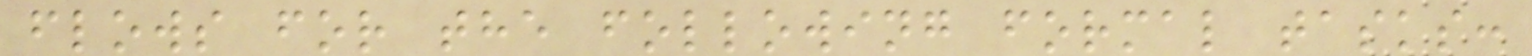flows for the following formal tasks:
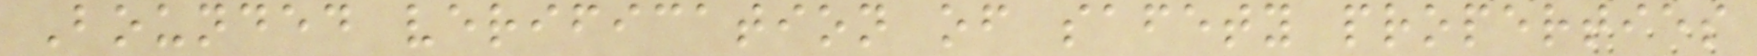Bounded verification of safety properties
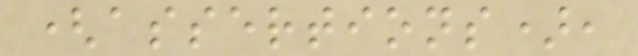(assertions),
